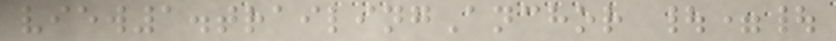view1.trailingAnchor |=|
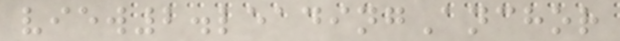view2.leadingAnchor
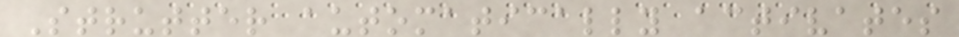Strutter automatically activates
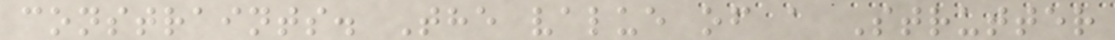constraints. The value of a Strutter
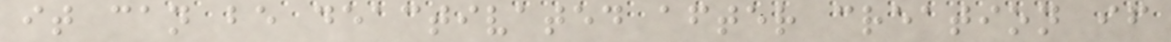it can be deactivated after creation if
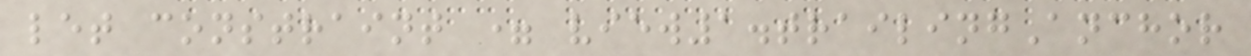let constraint = view1.trailingAnchor
